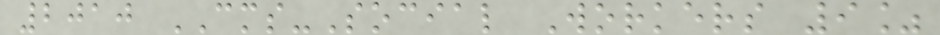2010 CMS-Social Workers 9%
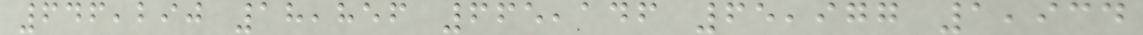646,290 18,856 665,146 65,977 1,934
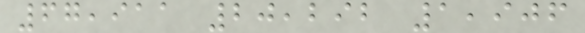67,911 20,292 1,906
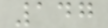147
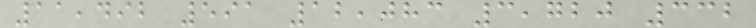11,492 591 12,083 3,720 332
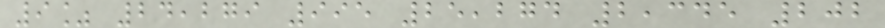9% 24,279 995 25,274 2,345 202
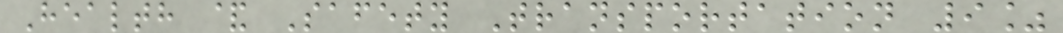Health & Safety Transportation 9%
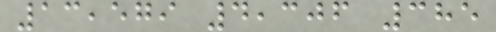13,579 4,306 385
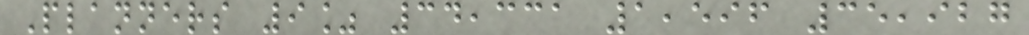Planners 9% 34,331 1,596 35,927
